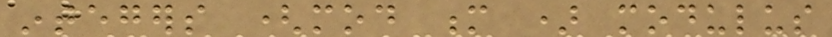integers (mod m ) modulus
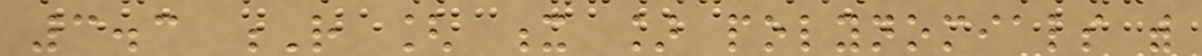3.3 R [ x ] polynomials with
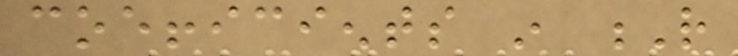coefficients in R
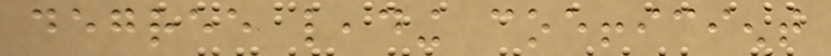degree leading coefficient
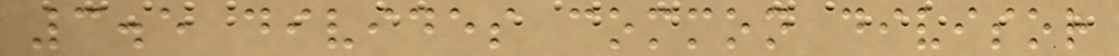3.5 divides common divisor
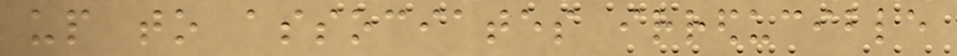up to associates irreducible
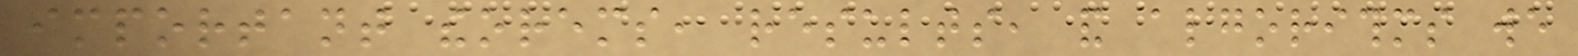important theorems, results, and algorithms we
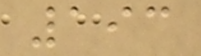193
